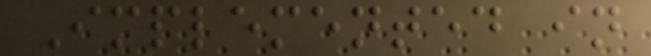Implemented in
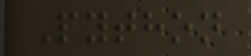Python
